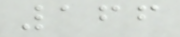166
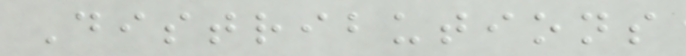Distributions
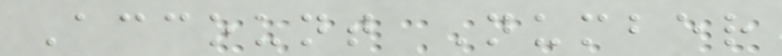Account Number
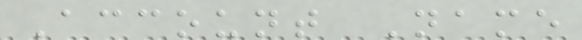Account Name
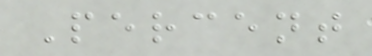Percent
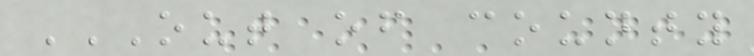OUT OF COUNTY
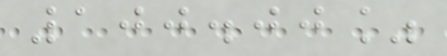100.00%
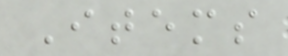Items
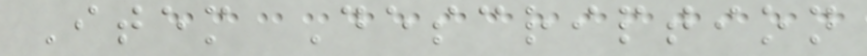Item Description
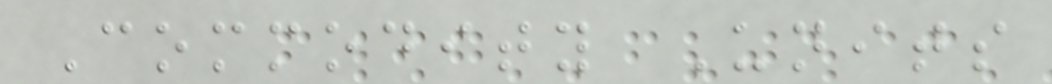Commodity Units
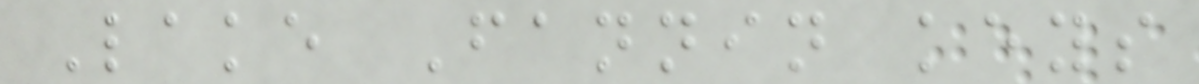Lake Fannin keys
